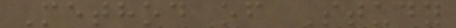Method of Study
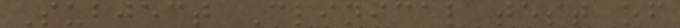Subject Clinical test of
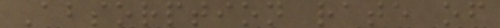Absorption rate of
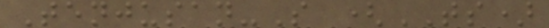Tenjusan-S (TS)
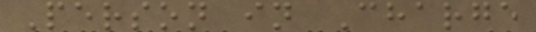Person in Charge
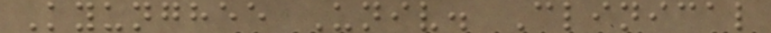Kyunghee Univ. Clinical
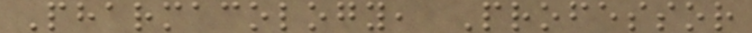Pharmacology, Professor
